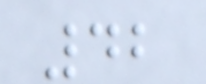42
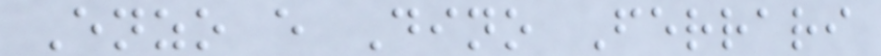Enzo e Dino Ferrari
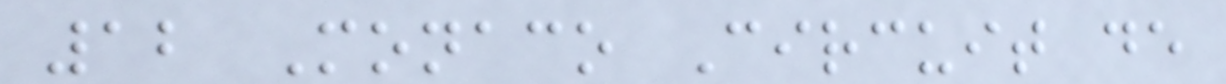12 Monaco Circuit de
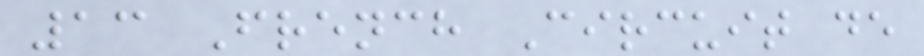13 French Circuit de
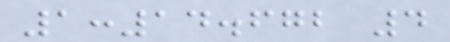1:14.672 4
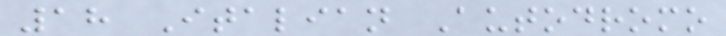18 Italian Autodromo
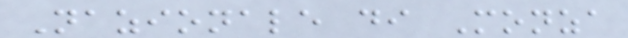Nazionale di Monza
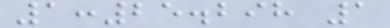1:25.298 1
